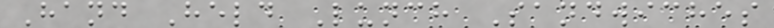Hand Held Lunch Sandwiches
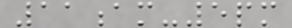11am-5pm
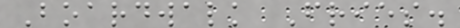Boardwalk Fries.
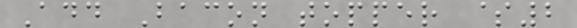Add Bacon topper $2
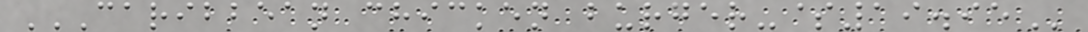CARIBBEAN CHICKEN BURGER-$19.95
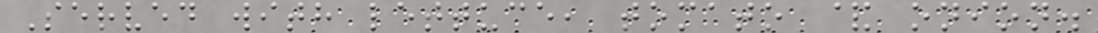Served with lettuce, tomato & onion.
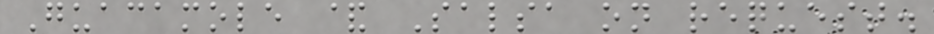Guacamole & Salsa on request.
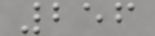256
